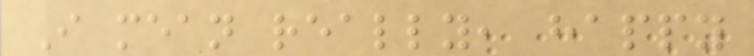I mean really, happy
